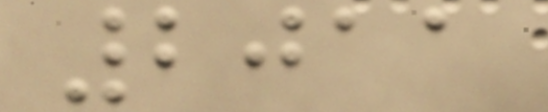2011
